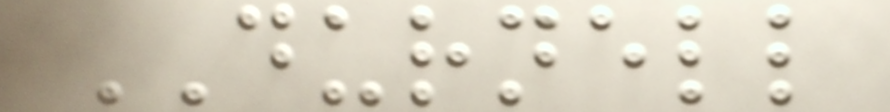DURNELL
